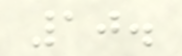10.
